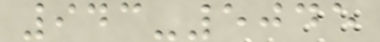943-5045
